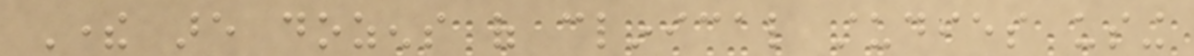There are dozens of clinical studies using
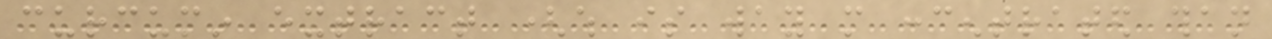curcumin extract (which is way more concentrated than
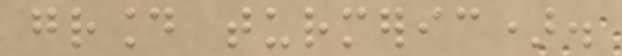ground turmeric).
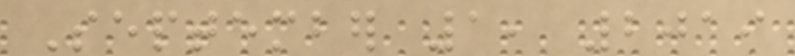September 1, 2019
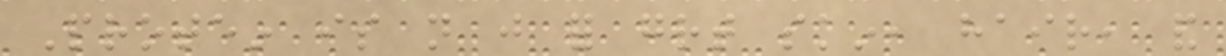Protein is not just for great skin, hair, and
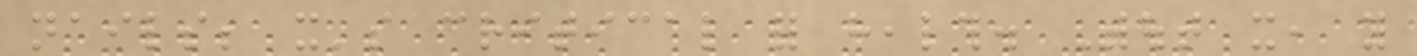nails; it's critical for health. Without it, you
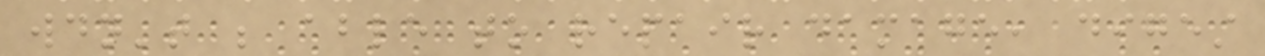wouldn't be able to repair damage, digest
